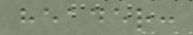header:
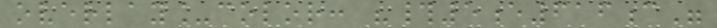overlay_color: "#5e616c"
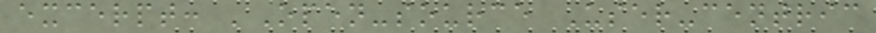excerpt: 'Open-source User-centric
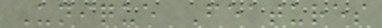Unique Features
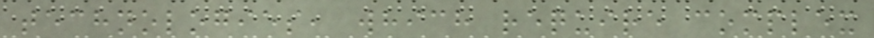technologies, which require complex
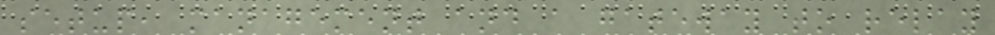setup, management and a gateway to relay
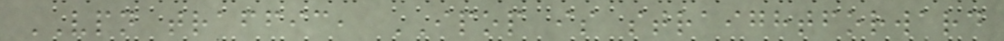VPN traffic, IPOP is straightforward
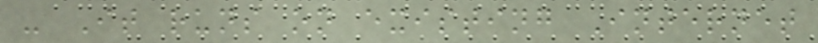- It runs on existing Internet
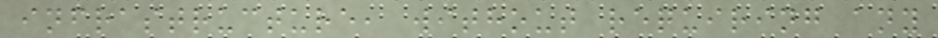infrastructure, without requiring any
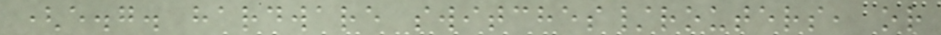(e.g. hardware switches/routers, or
